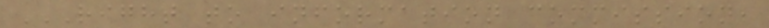RIGHT TO INFORMATION COMMISSION,
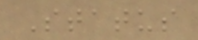Status
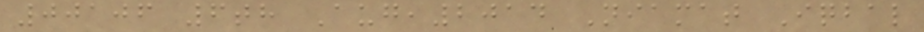00106 6th Aug,2014 Niamat Iqbal
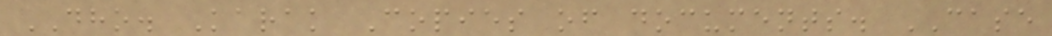DHO. Karak Copies of documents. CASE
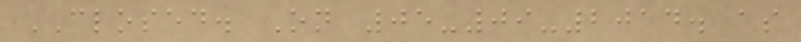CLOSED. On 05-09-2014. as
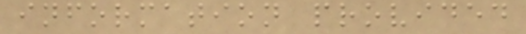information provided
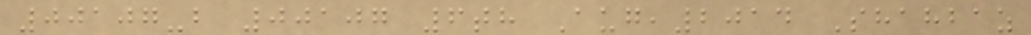00107-b 00107 6th Aug,2014 Shahbaz
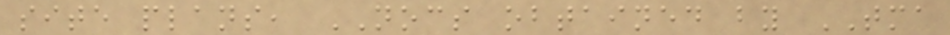site plans, NOCS obtained by TMA
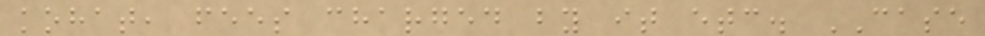kohat, fees charged by it etc. CASE
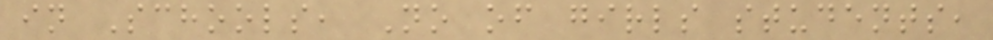in Schools, No of girls students,
